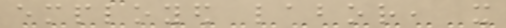employed labor, it
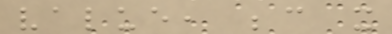value, because it
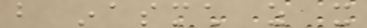but inasmuch as it
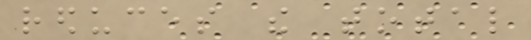reduces the total
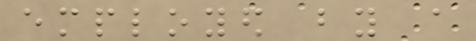employed by a
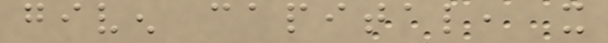given capital, it
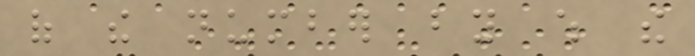of the number by which the
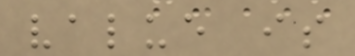value is
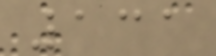131
